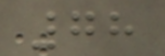78
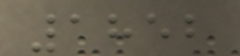1852
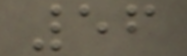56
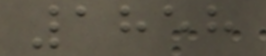1858
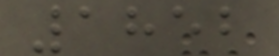1852
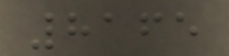8165
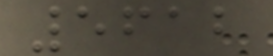5612
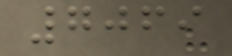7069
